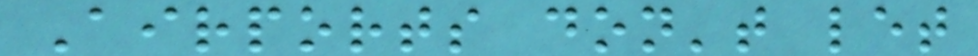Airports don't let
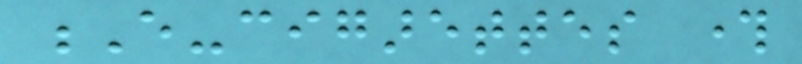E-cigarettes through
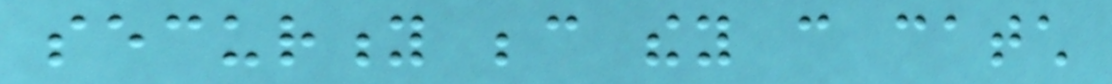security because they can catch
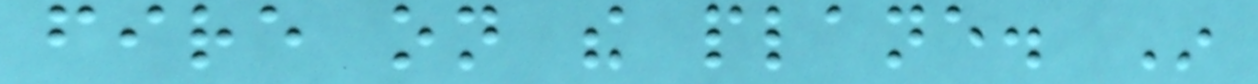fire on the plane. In
